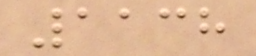1138
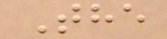The
